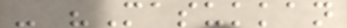- "Masukkan
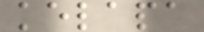kelapa
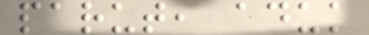parut, aduk
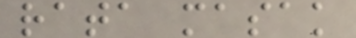rata masak
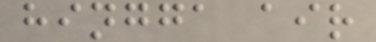hingga air
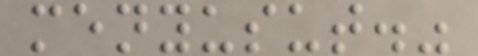menyusut."
